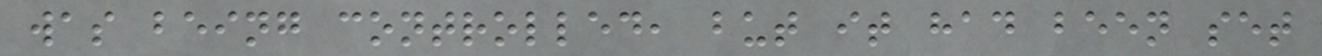was being controlled, but it had been set
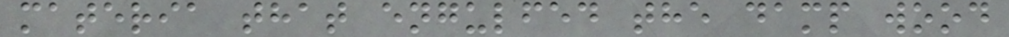materia that engulfed the damp wood
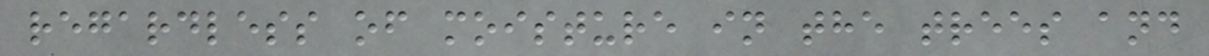regardless of moisture in the trees and
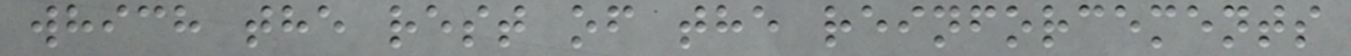which the rest of the reinforcements
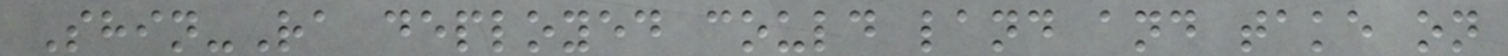Shin-Ra deployed could land and take on
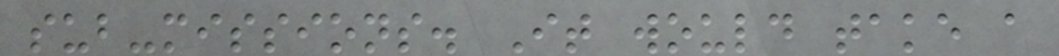sub-missions. It would take a
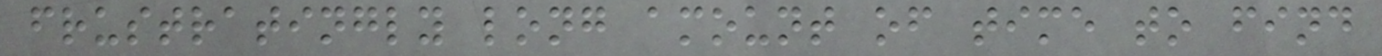frustratingly long amount of time to find
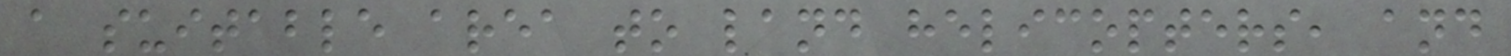a suitable area to land helicopters, and
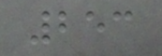253
